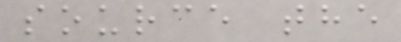source the
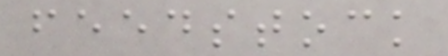feedstock
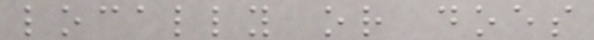locally or does
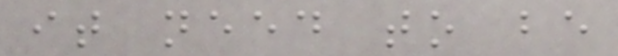it need to be
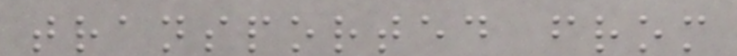transported from
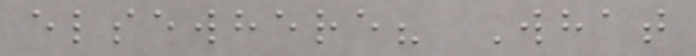elsewhere? What
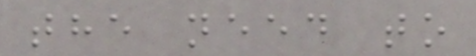the need to
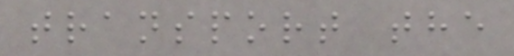transport the
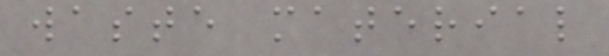waste material
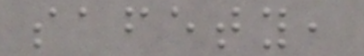safety,
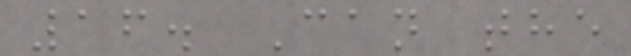16. Can the
